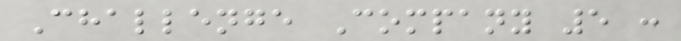Challenge Company 5 :
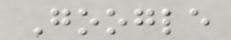Google
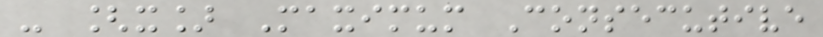- [x] Maximum Consecutive
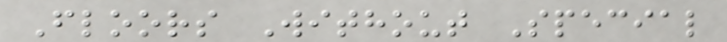Floors Without Special
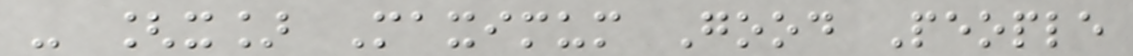- [x] Maximum Good People
